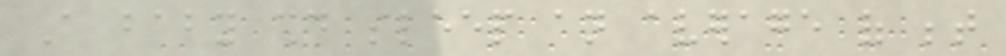A baby should sleep an average of between
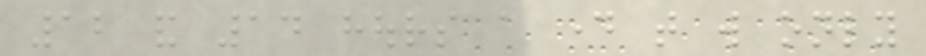12 and 14 hours a day that will only
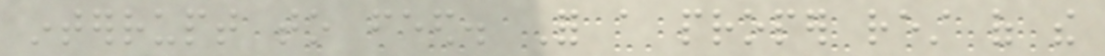interrupt to feed. For a proper rest of the
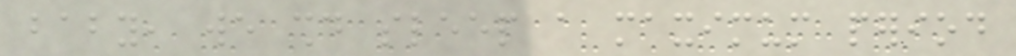baby, we should sleep a maximum period
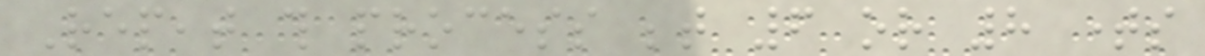Repeat this process between 6 or 8 times
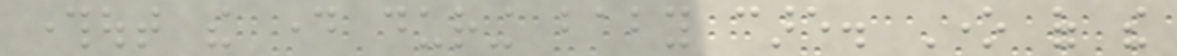throughout the day during baby care. One of the
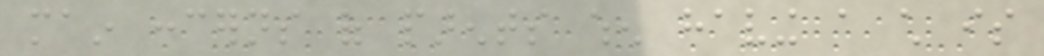main concerns of parents when having a child is
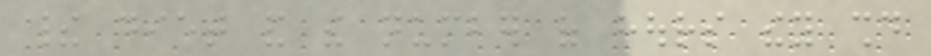their diet and the number of hours they should
